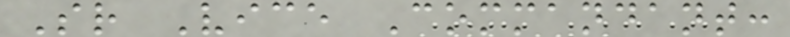Sr Vice Commandant:
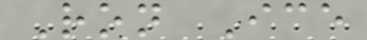Ron Ice
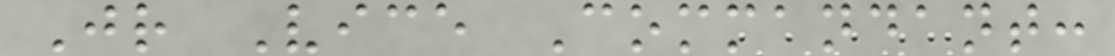Jr Vice Commandant:
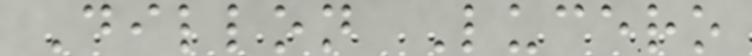Dillon Lucero
